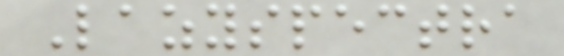Lazyspectra
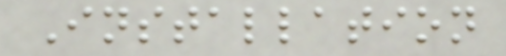Installation
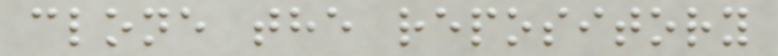clone the repository
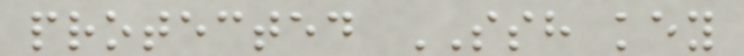protected SSH key
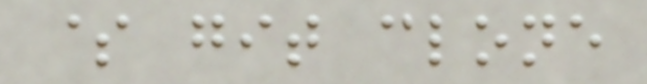$ git clone
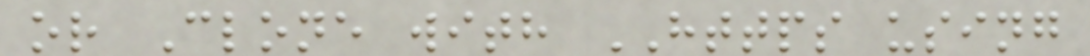or Clone with HTTPS using
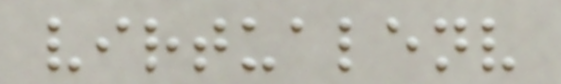virtualenv
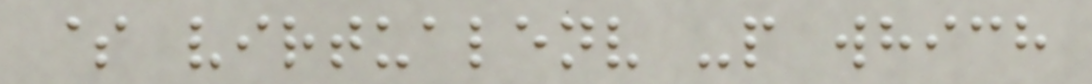$ virtualenv -p which
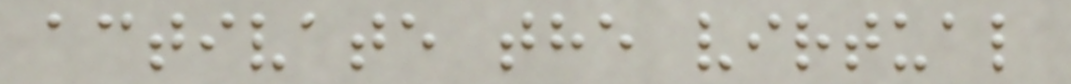activate the virtual
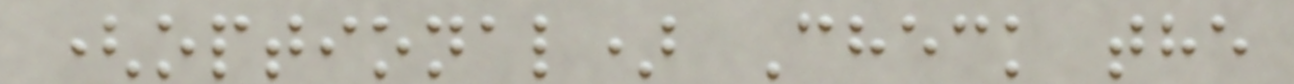(optional) Check the
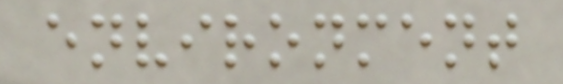environment
